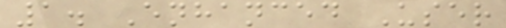1. Enhanced User
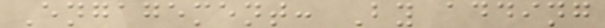Engagement: By adding
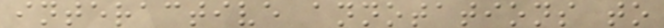interactive annotations to
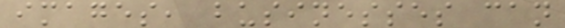images, businesses can
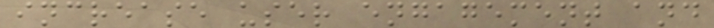increase user engagement and
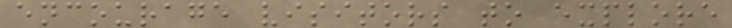encourage visitors to explore
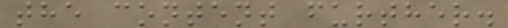the content further.
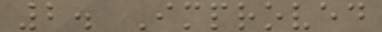2. Improved
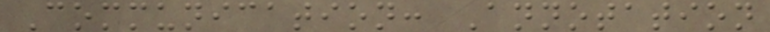Communication: Annotation
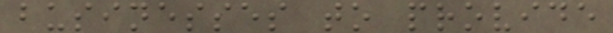businesses to provide
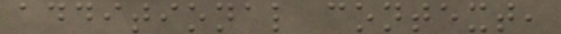additional context,
